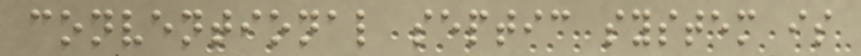conventional septic system is
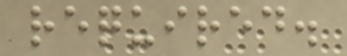required.
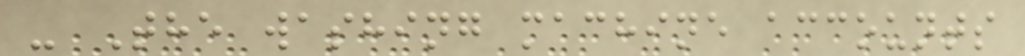- The washing machine accounts
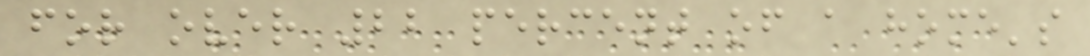for over 22 percent of a home's
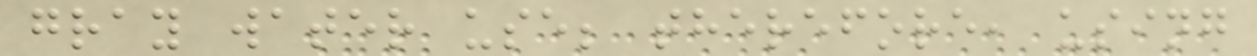gray water use; therefore, using
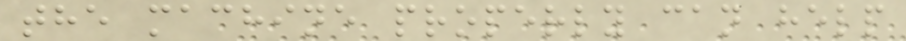the machine properly can help
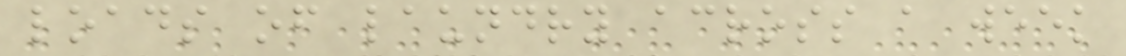loads of laundry across a week
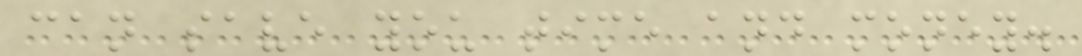can save you time and money.
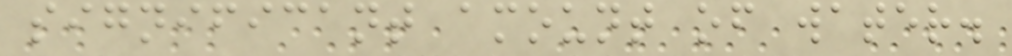significant amount of water.
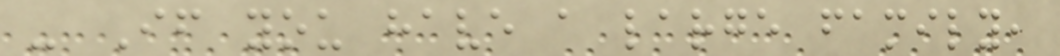- If you have a large family,
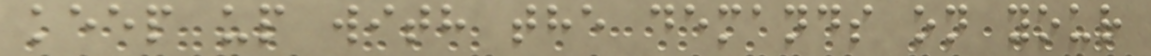keep up with the demands on your
